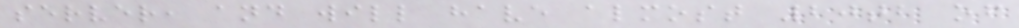server, and will have almost 20tb of
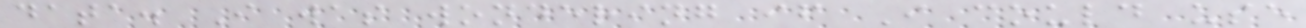data. I was wondering if I could use
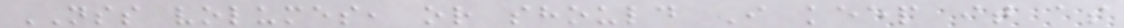NSS volumes, or should I keep it as
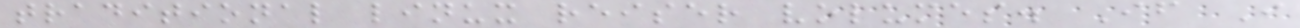traditional linux reiser volumes. If I
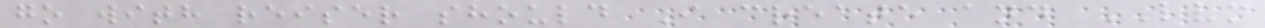go with reiser should I create and LVM
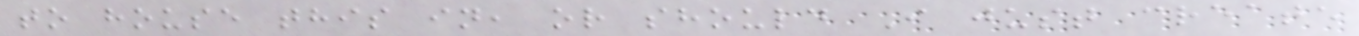to house this in, or should I just create
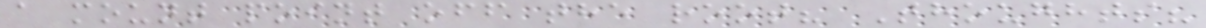a mount point off the root? Thoughts?
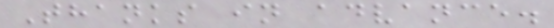Thanks in advance.
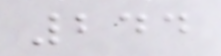244
